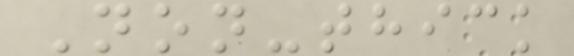Non-thick
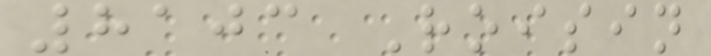8103 Roisin
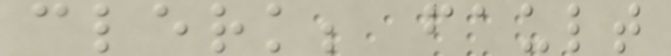clerk; fault
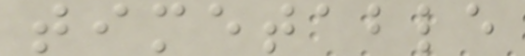timetable
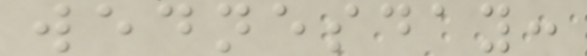wednesday:
